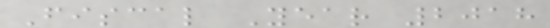Fiscal Year 2018
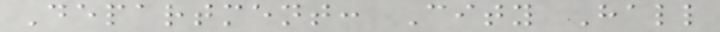Department: City Hall
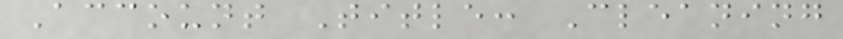Account Title: Cleaning
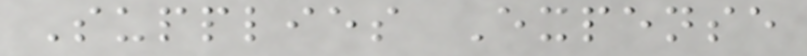Supplies Expense
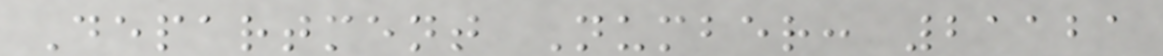Department Number: 21121
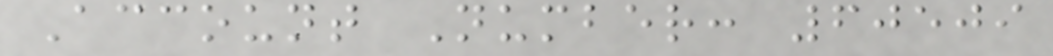Account Number: 60509
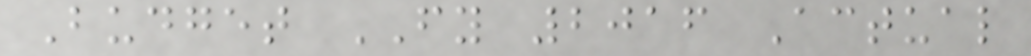Budget FY 2016 Actual
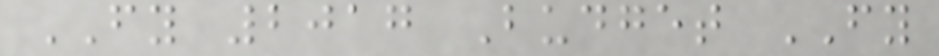FY 2017 Budget FY
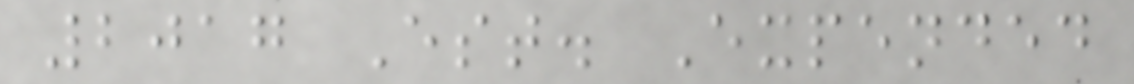2017 Est. Expended
